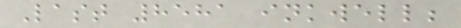Last 8581 inkwell;
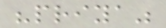"priya"
